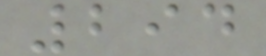294
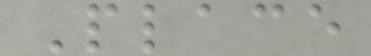Place
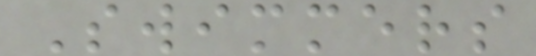Swimmers
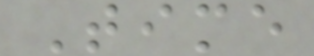Time
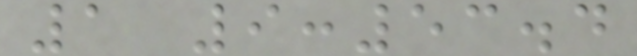1 9:53.4
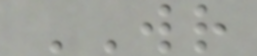WR
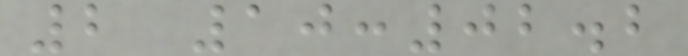2 10:02.2
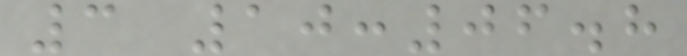3 10:06.8
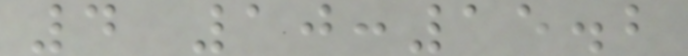4 10:15.2
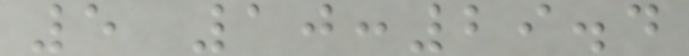5 10:29.4
